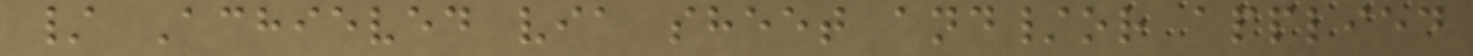/ Achieved via sheet and/or applied
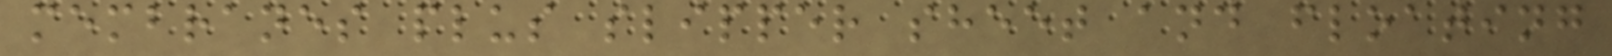membranes plus slipper sheet and floating
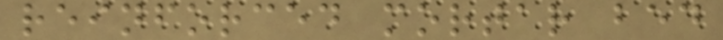reinforced mortar bed
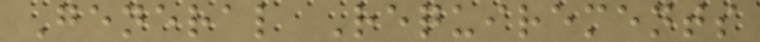General Requirements
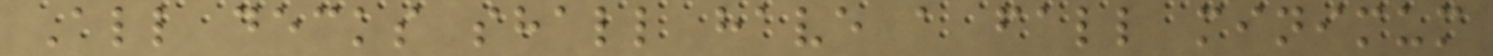All decks shall have a fall minimum
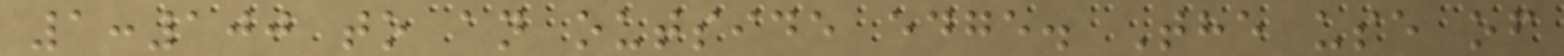1:100 to an outside edge. The use of
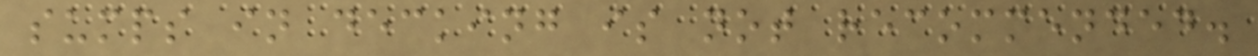sumps in decking is not recommended.
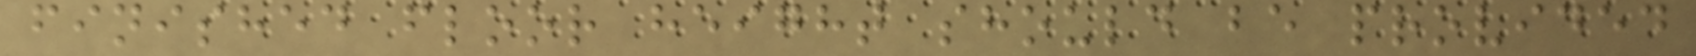finished floor height should be provided
